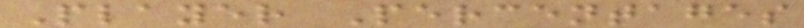Player Percentages
